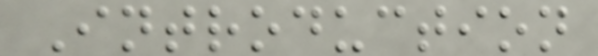Introduction
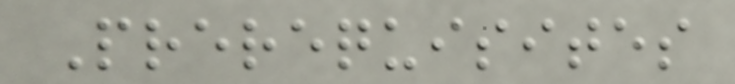Prerequisites
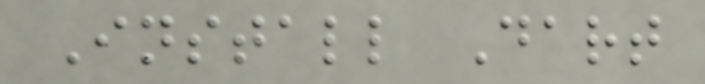Install Dart
